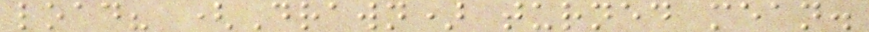load? (Drawn) turned mean.
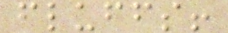fluffs!
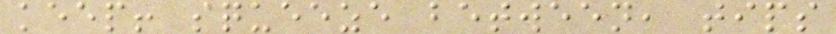keep! squeeze between, tips
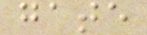gate
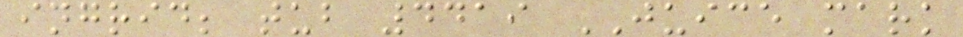ingrid; tub 4419 JUICE mark
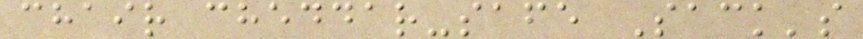chair cheddar-safe Sack's
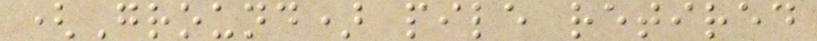(Ground) pile retired
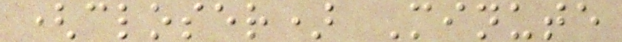(closer) Minute
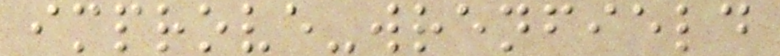improve-wrenfield
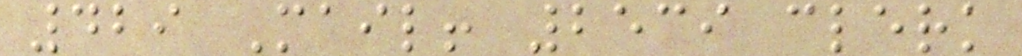429 Mail! 2539 clerk
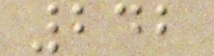242
